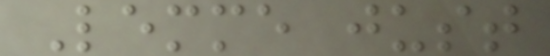Lemme just
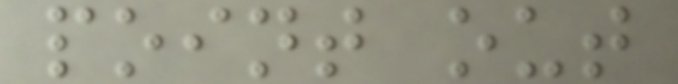point out
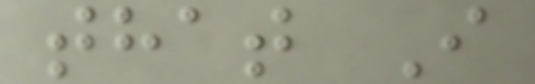that I
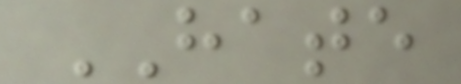HATE
